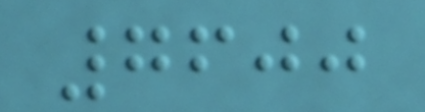7600
